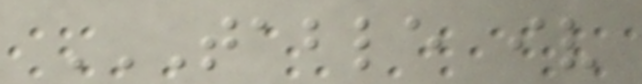TABLE IV
